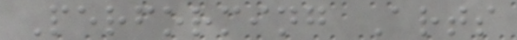Performing Arts
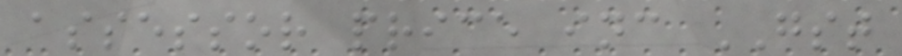assessor price inc GST
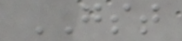GST
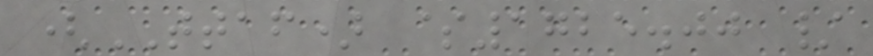(TTAF) $1725.00 /
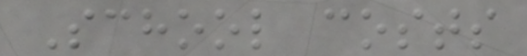School costs
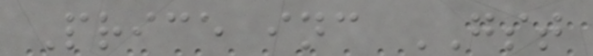Price inc GST
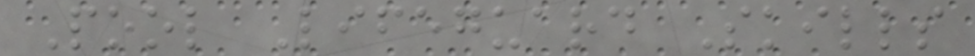Pool Lifeguard Skills
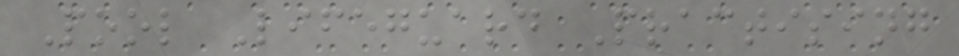Pool Lifeguard Practising
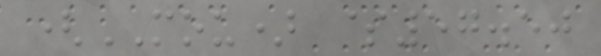(MOU) $57.50
